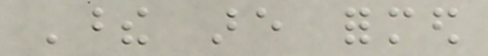These are formed
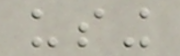using
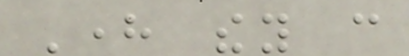Here they can
